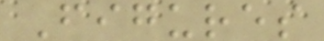Figures
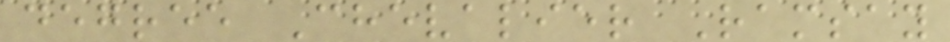degree Chevalier Ramsay
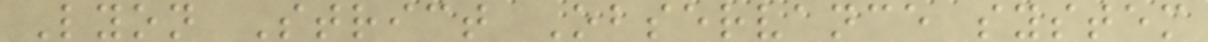Lyon Strict Observance system
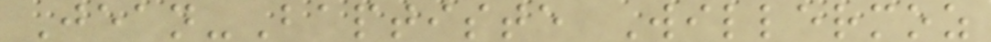Jean-Baptiste Willermoz
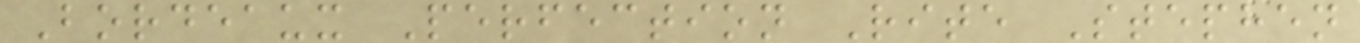Bordeaux Perfection Rite Stephen
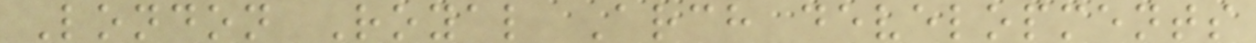London Royal Arch developments
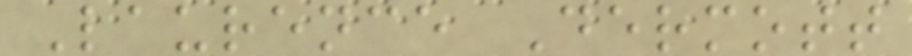Laurence Dermott
